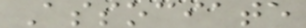Associate
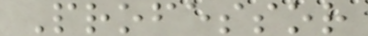Professor
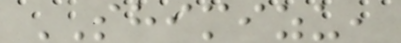SHIMIZU,
